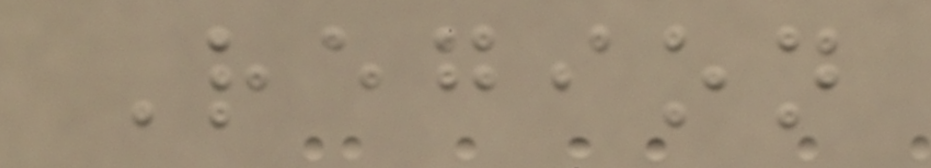Region
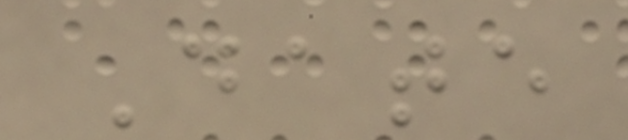Date
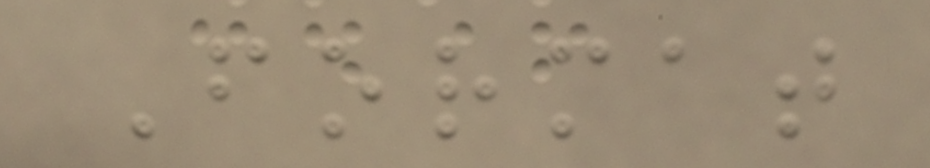Format
